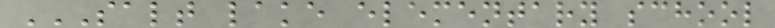SALT LAKE ELEMENTARY SCHOOL
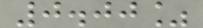0.00%
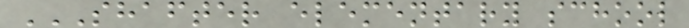SHAFTER ELEMENTARY SCHOOL
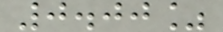0.00%
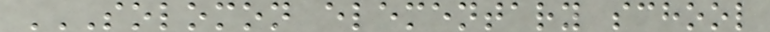SOLOMON ELEMENTARY SCHOOL
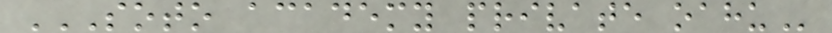SOTO ACADEMY PRIVATE OAHU
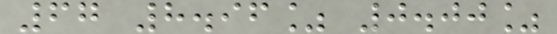67 8.96% 0.00%
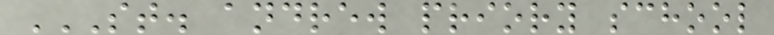ST. ANDREW PRIORY SCHOOL
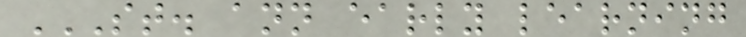ST. ANN EARLY LEARNING
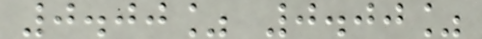0.00% 0.00%
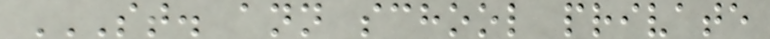ST. ANN SCHOOL PRIVATE
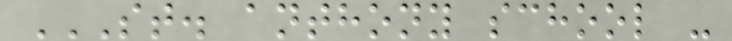ST. ANTHONY SCHOOL -
